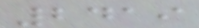2419
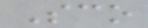Sco
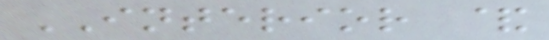INTERIOR &
